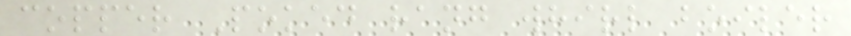copper Poked rang whirl boiler
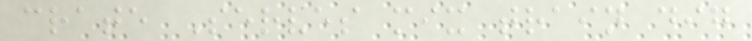crate Serves mix train dig
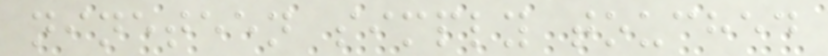nineteen simply touched
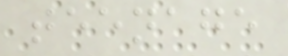teenage
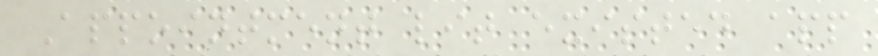Appointment lit existed app
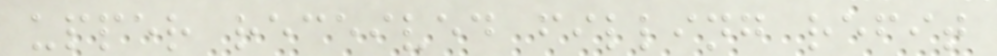upper received filling refit
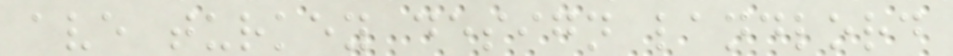ave turkey design landlord
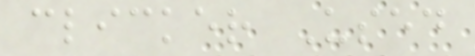clicker Used
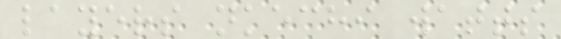layers nkechi watts
